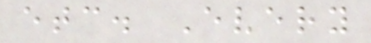etc. Every
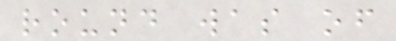round was of
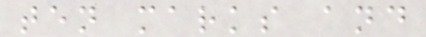ten marks and
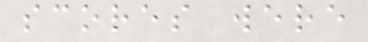scores were
